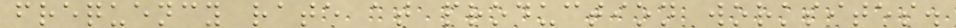frequency rate at production worksites.
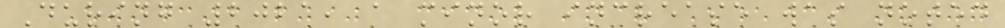During 2021, a minor increase was noted
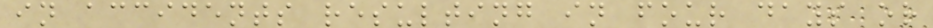in accidents resulting in four days or
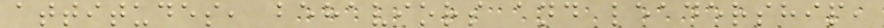attitudes, behaviors and leadership,
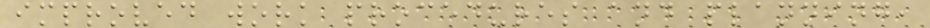improved work procedures and planning,
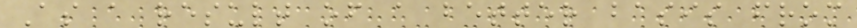As a result of a better basis from
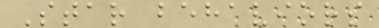Star behaviors
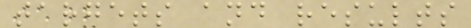targets and results
